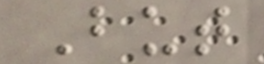But
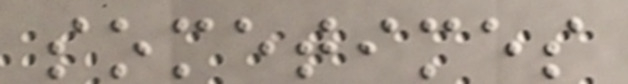sometimes
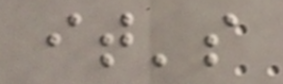it's
